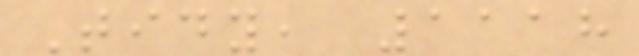Tidy, 1118
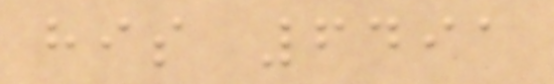his 6491
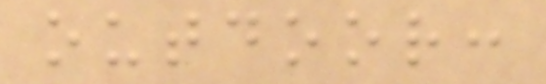outdoor:
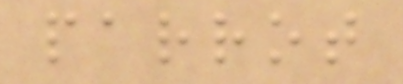parrot
